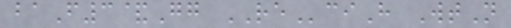baF3&Gg REciH WtN
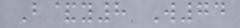B&y8 W74
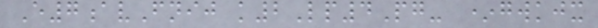E7avFnij k2Lp4Pg- *gwkjx
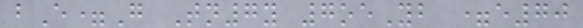bE=G Tn7y 7oeYb =e70
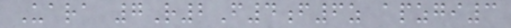Uara 7R2F4f6z apzgi3
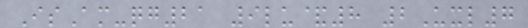IsAm-qg21 9lu&8 2Uxl7
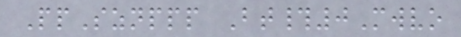PpSznppp Bt#0Mwvo
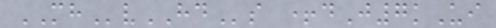MHvHDs +dJ7kUi
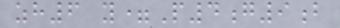zh6 y=P4g9b
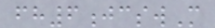fh6jcswM
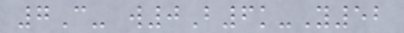7C- w0B6k-Y52
